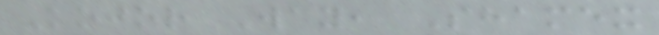Kojor Way, Shamex
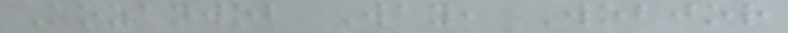Kozanwob Way, Wobjor
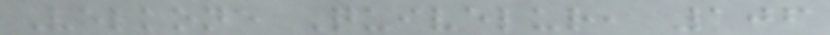Velkone Quivelur, 106
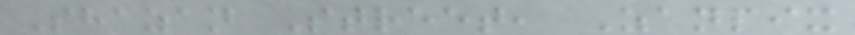Shazan Street, Zanpix
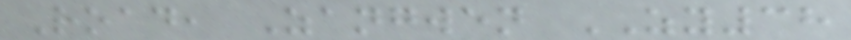Road, Zangwen ZY38
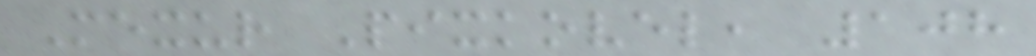Mexur Pixkovel, 108
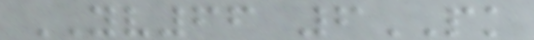YV66 6PK
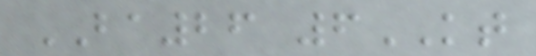BA26 6KT
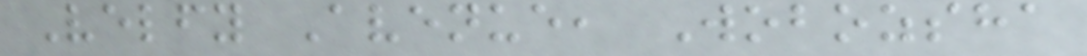Velfy Avenue, Wobozsha
